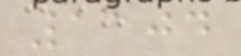1104
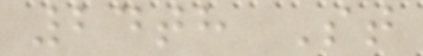24th St
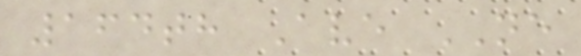164th Ave NE
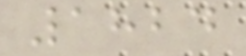1824
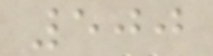500
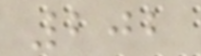202
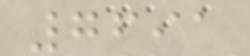7691
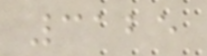3125
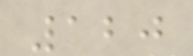120
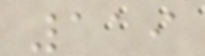119
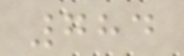784
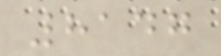8147
